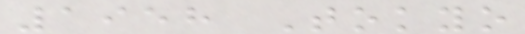1958 Tokyo
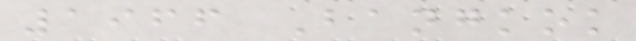1966 Bangkok
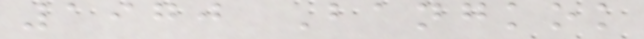1970 Bangkok
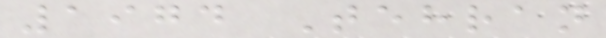1974 Tehran
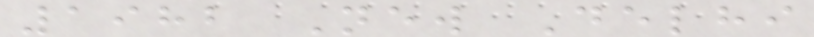1982 New Delhi
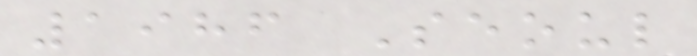1986 Seoul
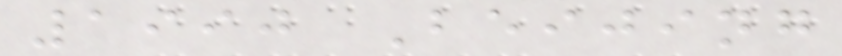1990 Beijing
